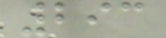293
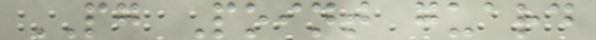PG Point guard
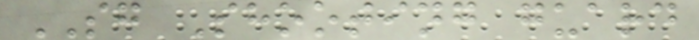SG Shooting guard
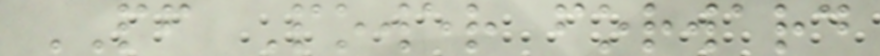PF Power forward
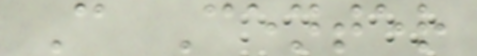C Center
